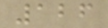126
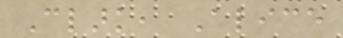Clark, Alice
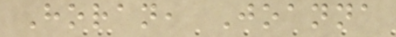Horan, Joanna
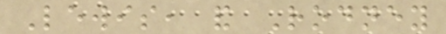Lewis, and Rodney
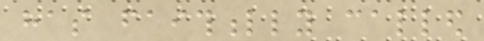has faithfully called
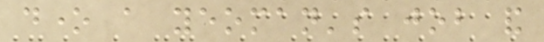done a yeoman's job and
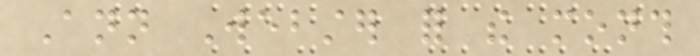Ann Webster for the month
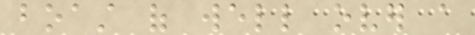boast of well over a
